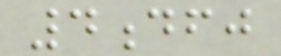4dfj
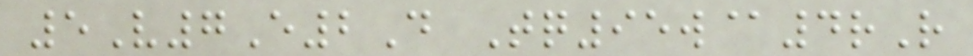5V7E2D Tq95w@4rR
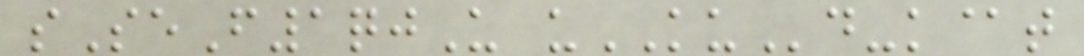sSeF1qjU uKUd-k@t
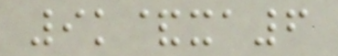9k&xa6
